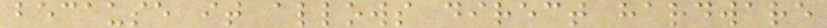because it allows direct hardware
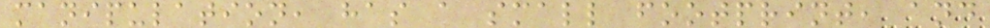manipulation, has a small footprint, and
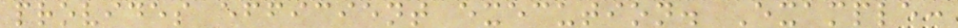provides efficient execution. Example:
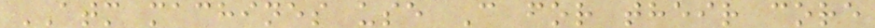ATM machines use C for their core
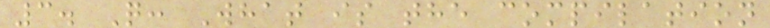3. Q: What is the compilation
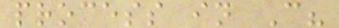process in C?
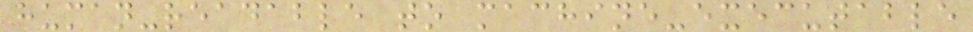human-readable to machine-executable
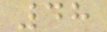48
